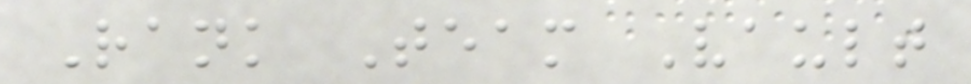Rank Team Vault
